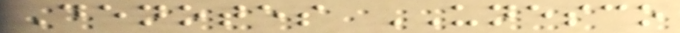Denotes UNESCO
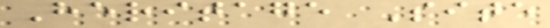Heritage Site
